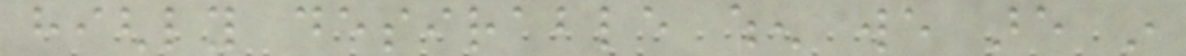highly desirable when we are in
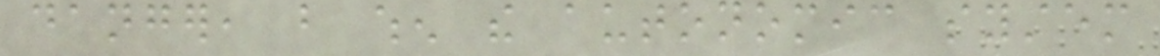danger, but when the autonomic system
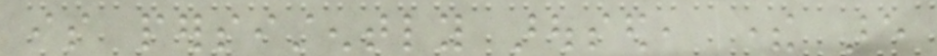is persistently aroused, there are
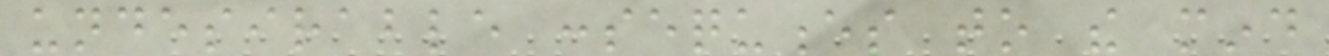undesirable consequences to the mind
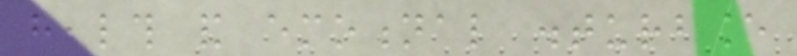health and emotional disturbance
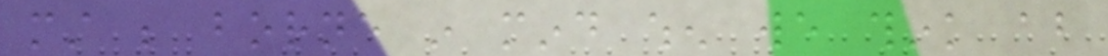must be borne in mind when we think about
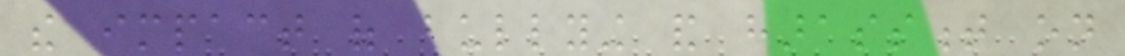the impact of bullying and harassment on
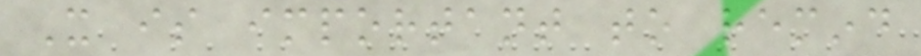It is important to remind
